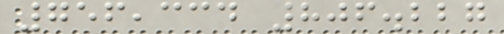756,334 806.227
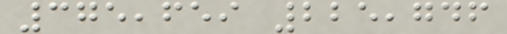375,659 225,746
